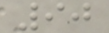90
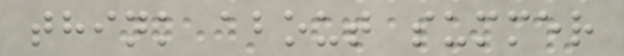think about summer
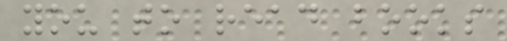you to read books
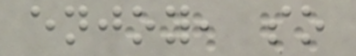enjoy, so
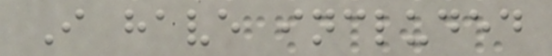I have included
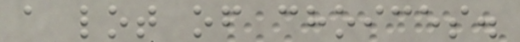a lot of choices.
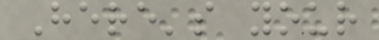Here's your
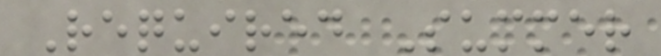Required Summer
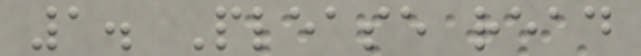1. Please read
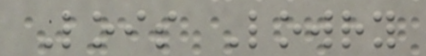Lois Lowry
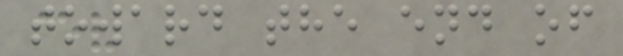toward the end of
